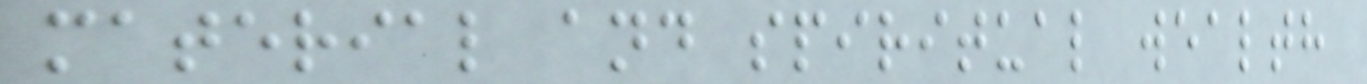material and spiritual wealth
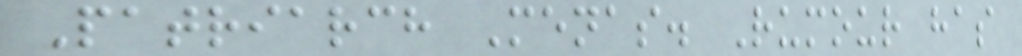Patriarch Menas. Rumour has
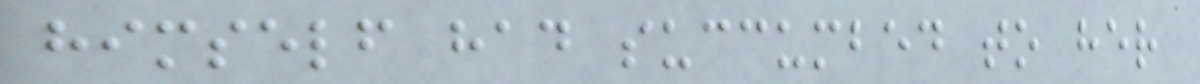himself had succumbed to her
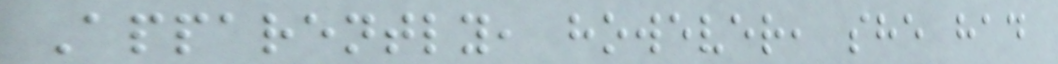Apparently, however, she had
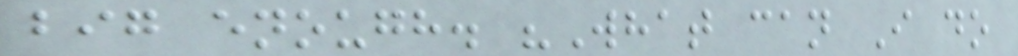big enough. "What can I do
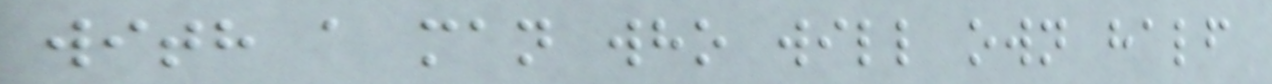with a man who will own half
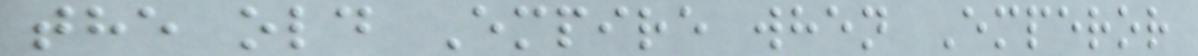the old Empire when Emperor
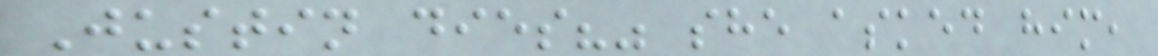Justin dies?" she asked him,
